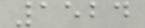1524
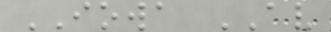IOWA AV
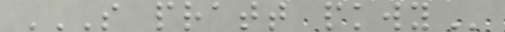S PRATT PKWY
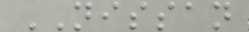NISSAN
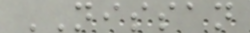NISSAN
